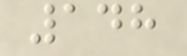148
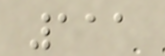111
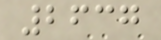2637
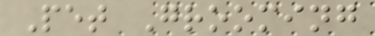Pet Grooming
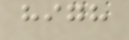high
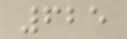625
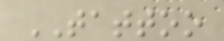TATTOO
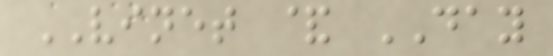VINET & DAY
